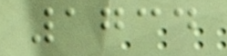1734
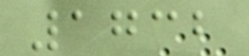1732
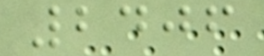2406
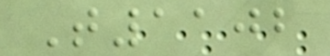T1102
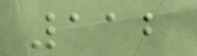112
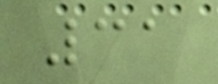31
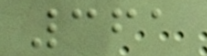361
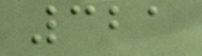321
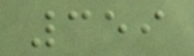359
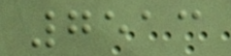7513
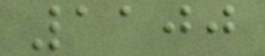1100
